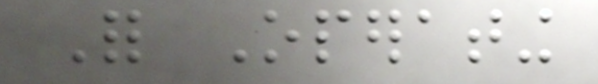For Operating
